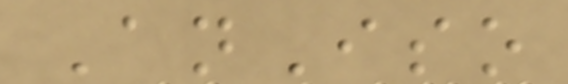AnIso
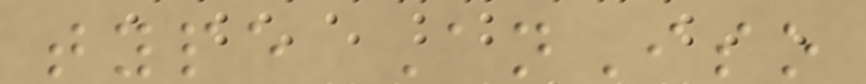type AnIso
